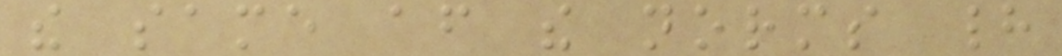the same after the norms had
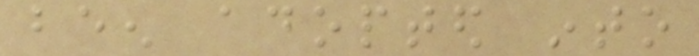been adopted into
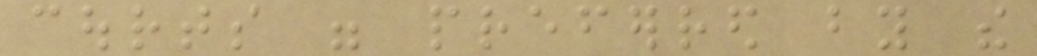courts were preferred by the
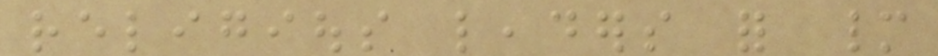religious leaders for many
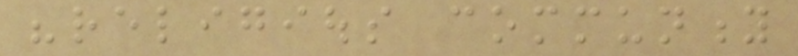"religious community
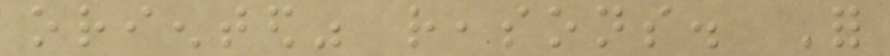oriented" reasons. For
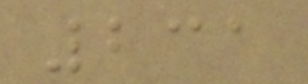231
